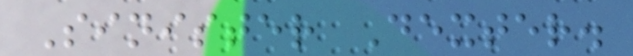Sinister Dexter.
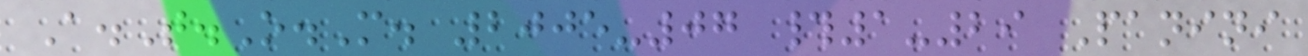A.T.O.M. 2005-07 #1-29 Panini
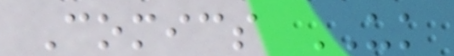Comics UK
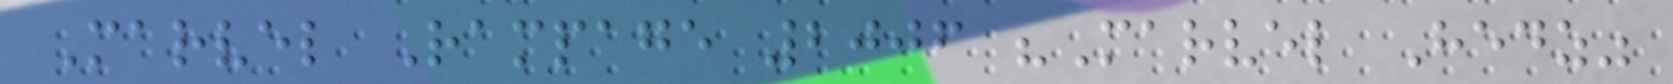Marvel Rampage 2006 "Marvel Hedz"
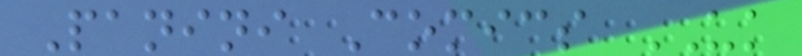Panini Comics UK
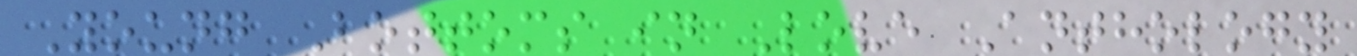Young Bottoms in Love Anthology
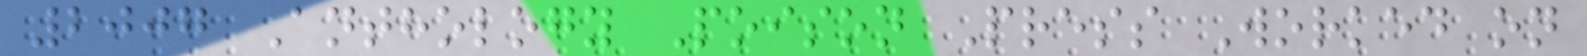2007 Anthology Poison Press Worked on
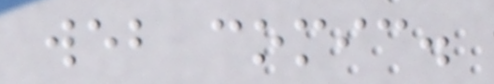web comic.
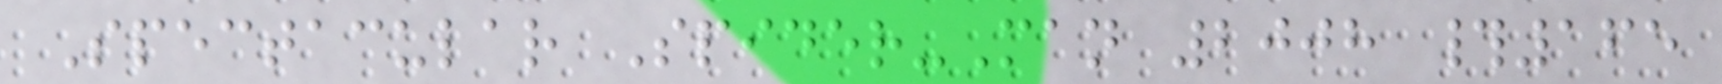Spectacular Spider-Man 2008 #165
